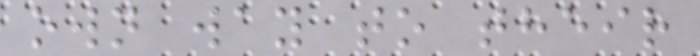own way to their
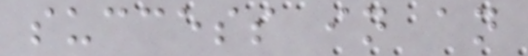success in an
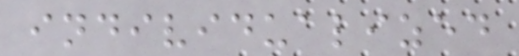individualized
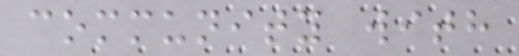community with
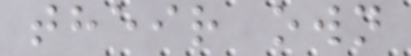their own
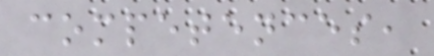competences,
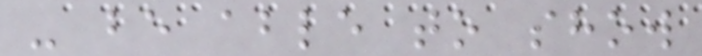- be able to show
